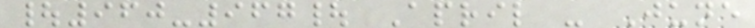|960-967| April - June
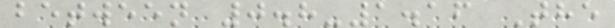between 0.8-1.16 The
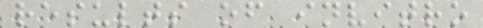results of invitro
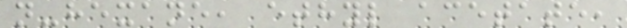n-hexane, ethyl acetate,
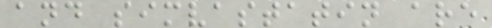and simvastatin are
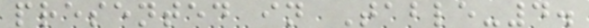presented in Table-4.
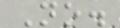No.
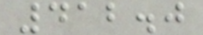412.0
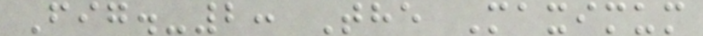Fig.-2: The Maximum
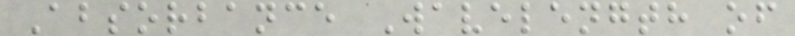Absorbance Wavelength of
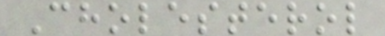Cholesterol
